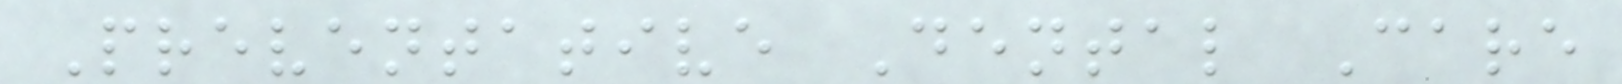Preventative Dental Care
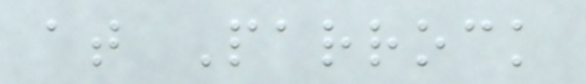at Parrock
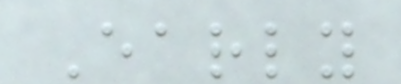Early
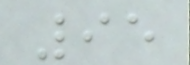95
